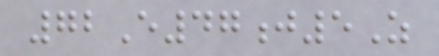72E47j5Z
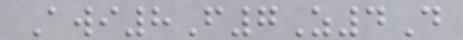Awi8F7Z4D
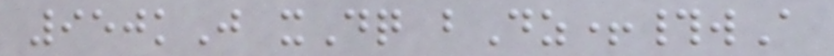950kJ xDq bDz+#wA
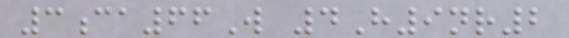3ca66W 4H9nr2
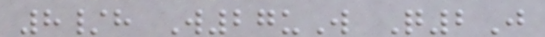8/h W27uW Q2J
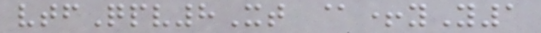vtfQpv8Xt @+yY1
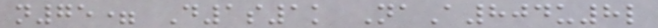n75= D1s1k NaA804u8l
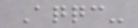Aqqc-
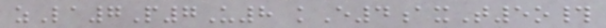zLa7P7U8 kE4axT5o#
